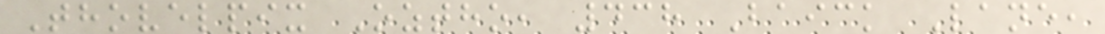Thovelpix Oztho, 438 Baick Lane,
